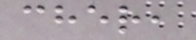cher,
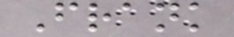Frank
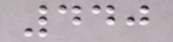440
